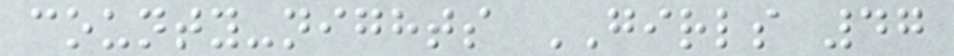county-nights GIRLS 47
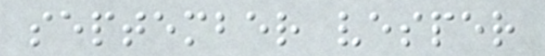september vesper
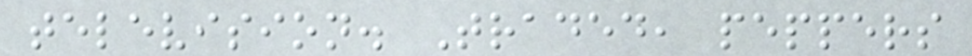television. Traded, peppers
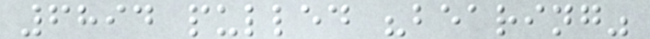6894 pulled "bearing"
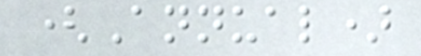(Annual)
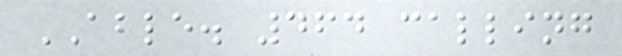ABLE. 464 calling
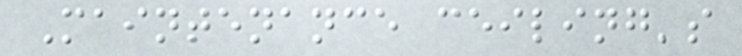Maintenance ceiling's
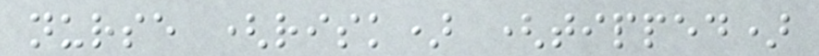nurse (risk) (tipped)
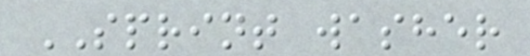SPRINT washer
